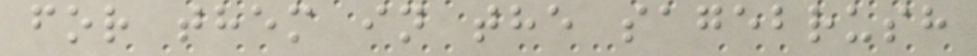for them in the sagebrush
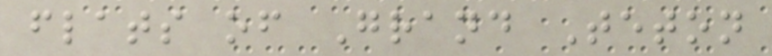flats of Grand Teton
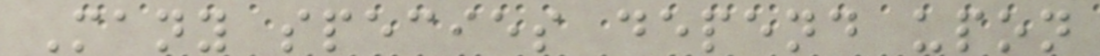Many species depend upon
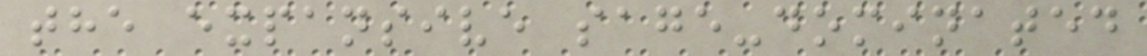the expansive sage-dominated
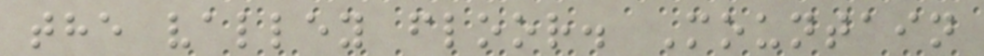the valley floor. Mountain
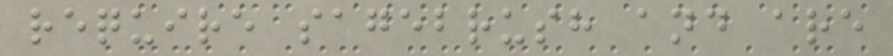require sagebrush and are
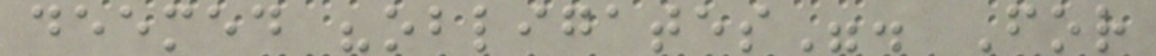deemed "obligates". For
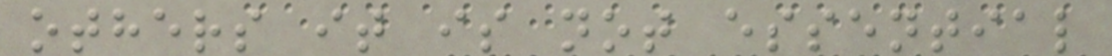others it is not essential
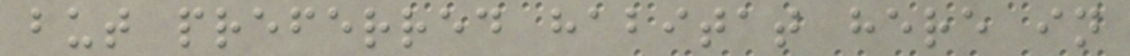but preferred habitat here in
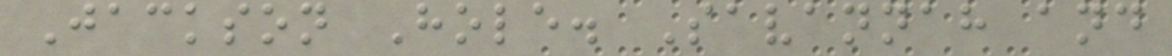Jackson Hole. Savannah and
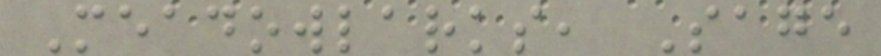Meadowlarks, Sage
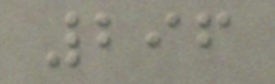296
